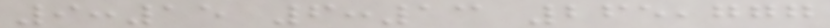9:15 6:13 265,777
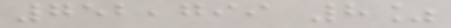752,799 8%
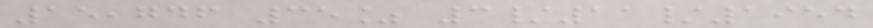15,746 35% 3/11/1954
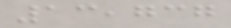13,737
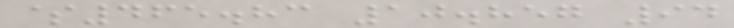$465.83 10.857 94
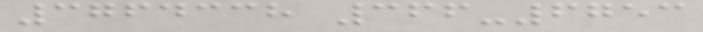3764338 366-6753
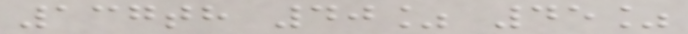137th 40% 45%
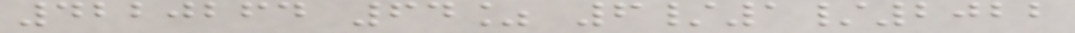4220264 64% 6/1/2022
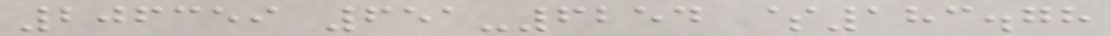206359 651-6254 $183.78
